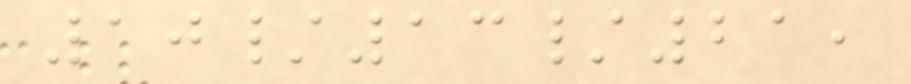10/13/21,
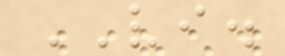VI.
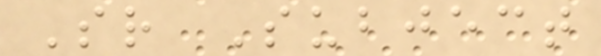Sr Subject
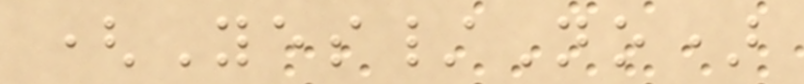(Yes/No)
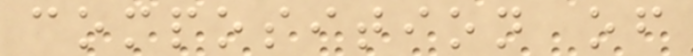composition of
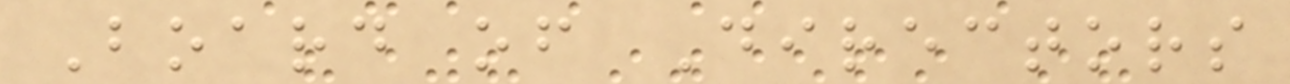Board of Directors
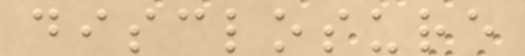disclosure
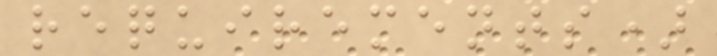requirements)
